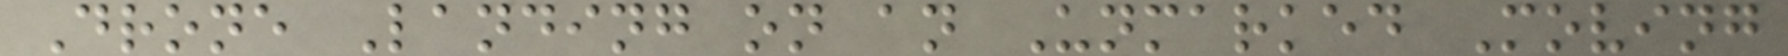Drone Landing on an Unmarked Moving
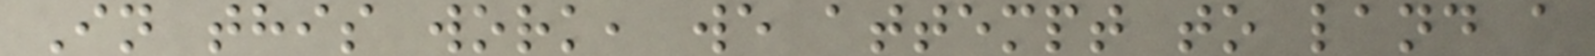In this work, we attempt to land a
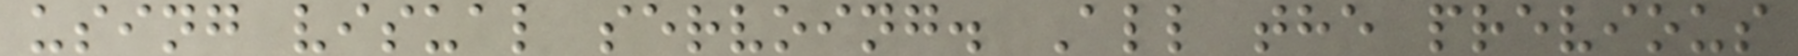using visual servoing. All the previous
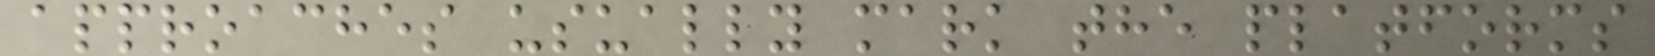approaches usually mark the platforms
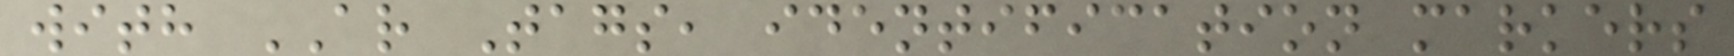with AR Tags, identification markers
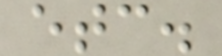etc.
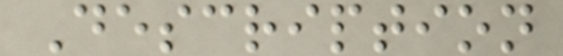Description
